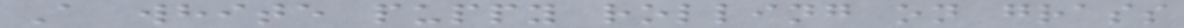A white puppy rolling on grass
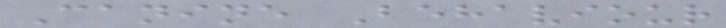Canine Behaviour
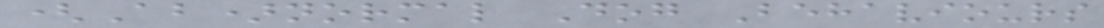(Ab)normal Dog Behaviours
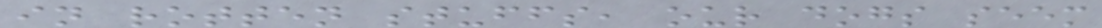in rotten stuffs, our dogs seem
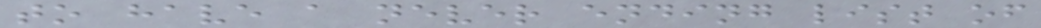to have a never ending list of
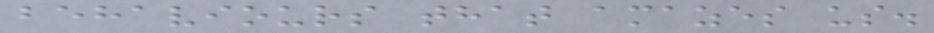behaviours that amazes us.
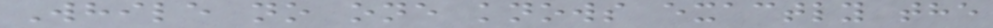While no one knows exactly the
